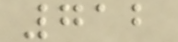712
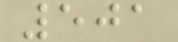501
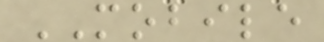MOBILE
